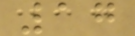17
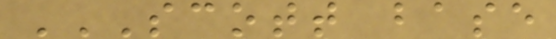SCOTT BASE
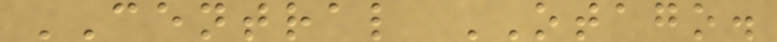CENTRAL OTAGO.
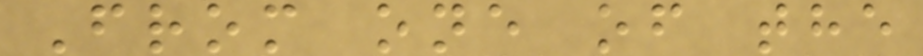From one of the
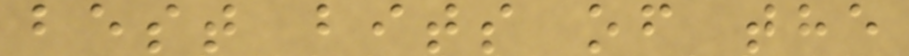best bits of the
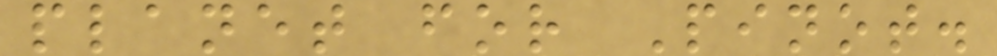planet for Pinot.
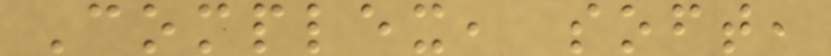Complex, soft,
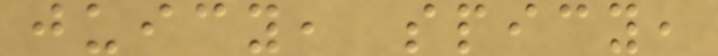juicy, spicy,
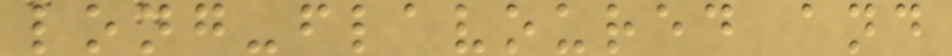long-flavoured and
